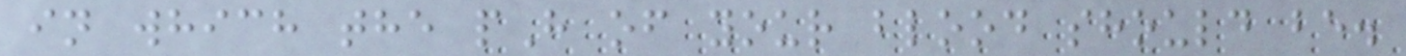in which the pH of your blood should be.
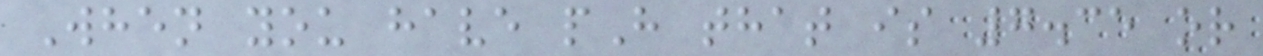When you have pH that is 7.35 or
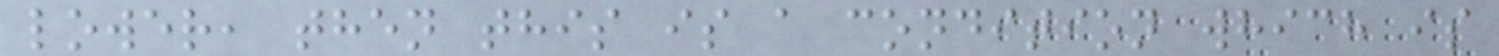lower, then this is a condition which is
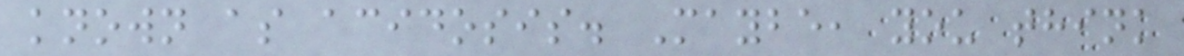known as acidosis. Maybe, you think
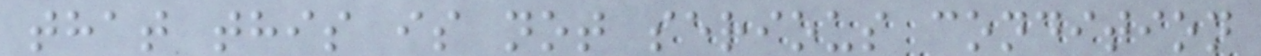that this is not serious condition
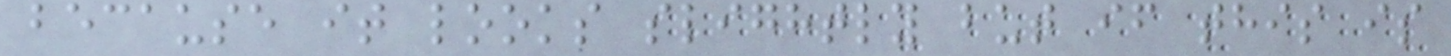because it looks slightly but if this is
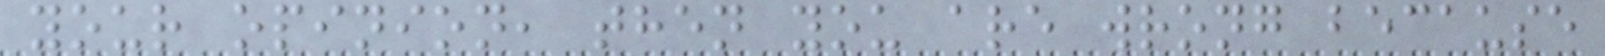your opinion, then you are wrong because
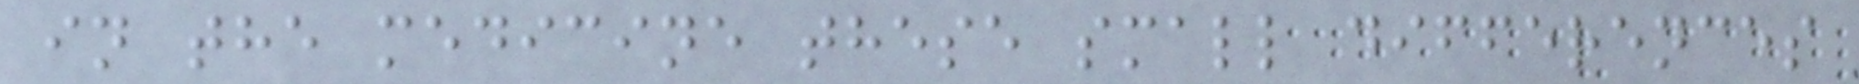in the medicine these small differences
